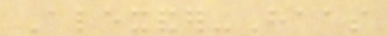Alexander-Haas
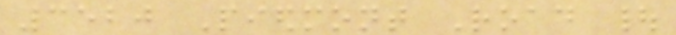3520 Piedmont Road |
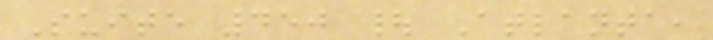Suite 450 | Atlanta,
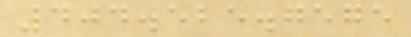404.525.7575
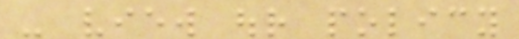- view our policy
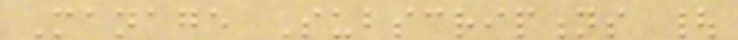Manage Subscriptions |
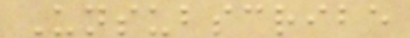Unsubscribe
